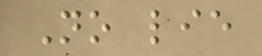No lie
